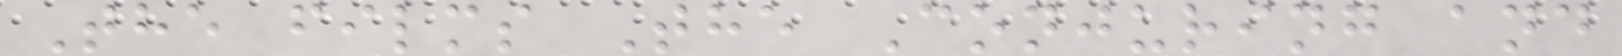The films The Conjuring and
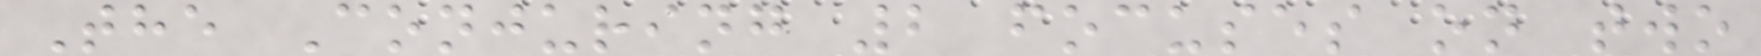The Conjuring 2 focuses on two
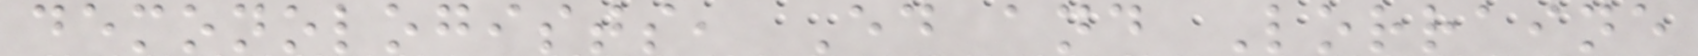demonologists, Ed and Lorraine
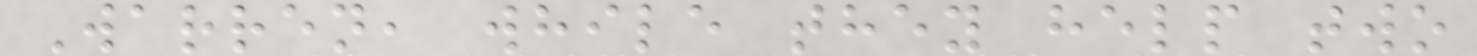Warren, while they help two
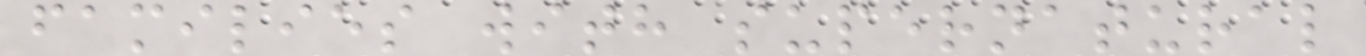families with supernatural
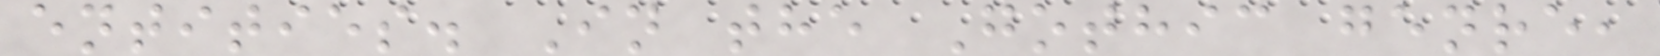entities. In the Gothic genre,
